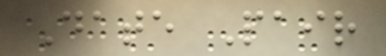Date Pair
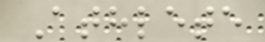Athlete
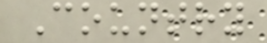Country
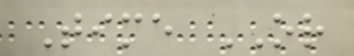Time OR
